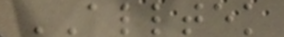ALLTEK
